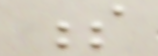s
